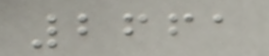2661
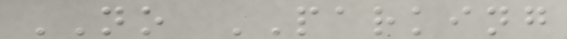NO PARKING
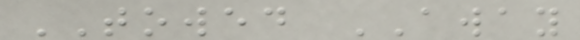TOWED AWAY
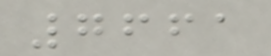7661
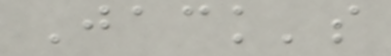Jack's
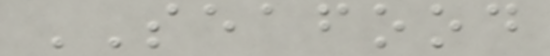SEAFOOD
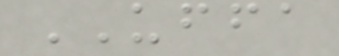UFFA
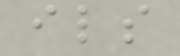ils
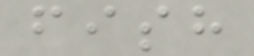fish
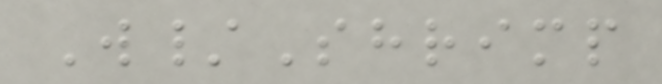W/Shrimp
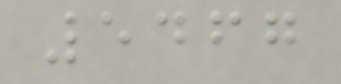5467
